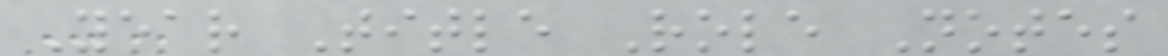Year Title Role Notes
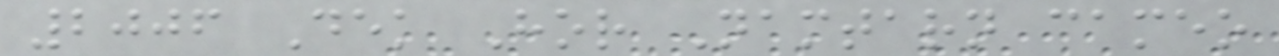2006 Dek Hor Namtarn cameo
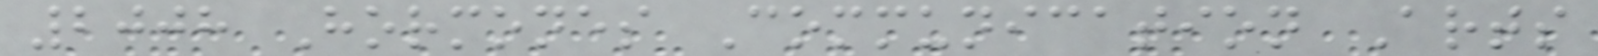2008 Hormones Communication Arts
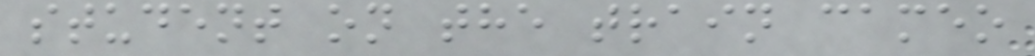student on the train cameo
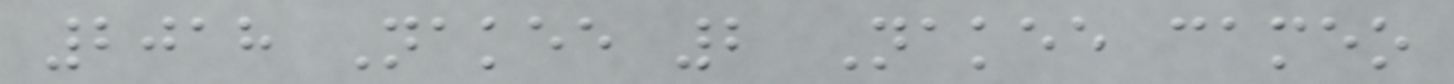2018 Nakee 2 Nakee cameo
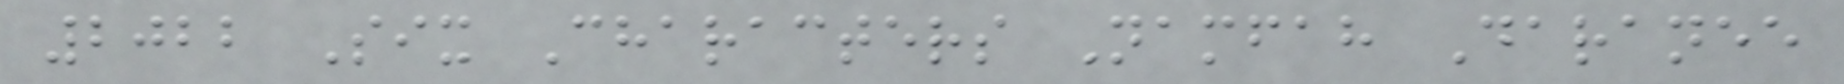2022 Six Characters Namfah Daranee
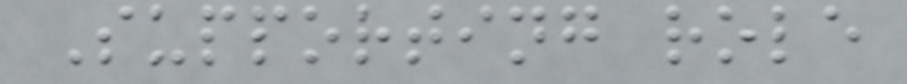Supporting role
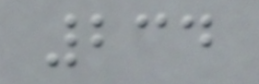234
